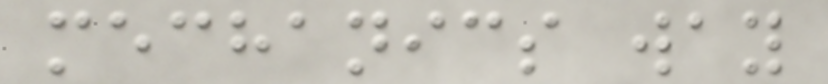mechanics way
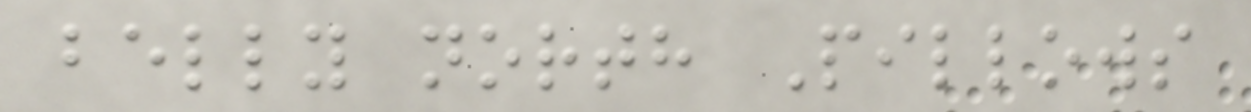belly north Pillows
